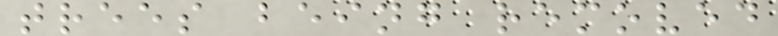trees being removed
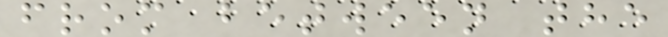from between the
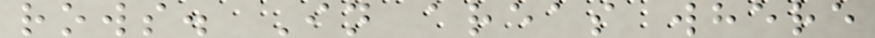rows. In areas where
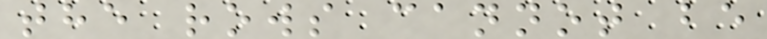the rows cannot be
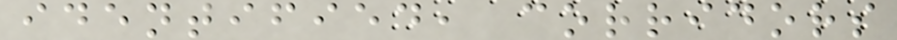identified, corridors
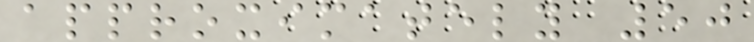approximately 50
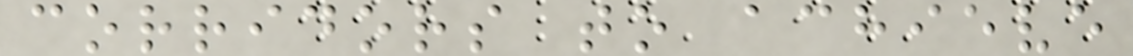corridors to achieve
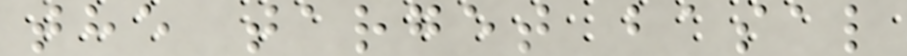the target basal
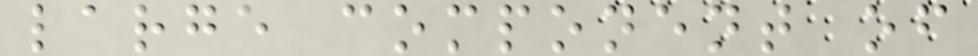large component of
